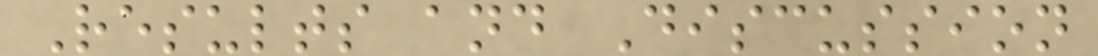Results and Discussion
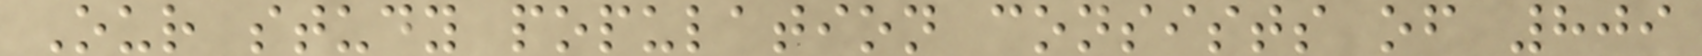Our study population consists of 809
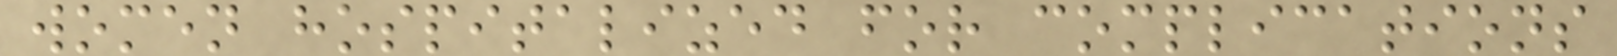women hospitalized for complications
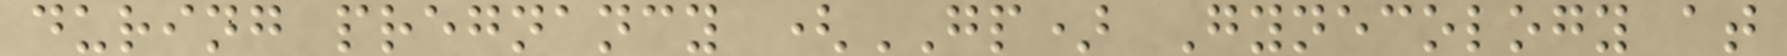during pregnancy (GP) Gynecology at
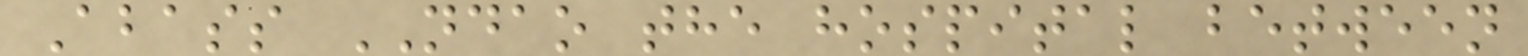Abass NDAO the hospital between
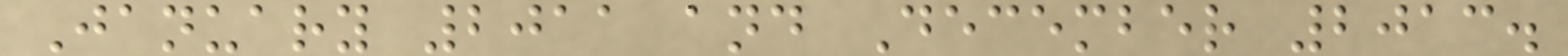January 2011 and December 2013.
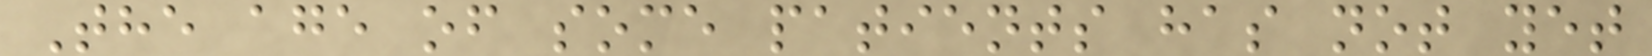The age of some patients has not yet
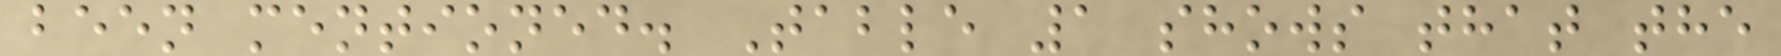been mentioned. Table 1 shows that the
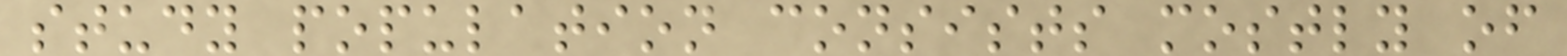study population consists mostly of
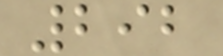292
